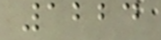1224
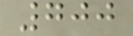700
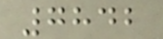7842
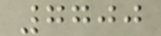7700
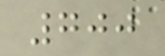700
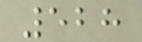528
